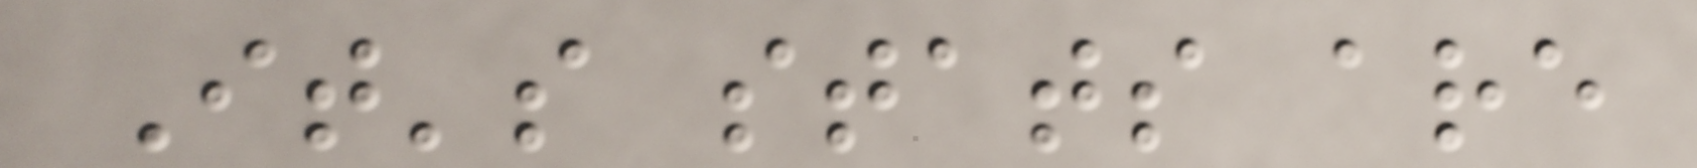It's stats are
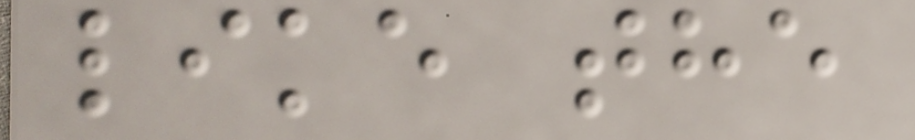like the
